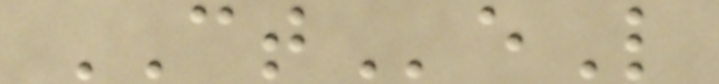CTeL
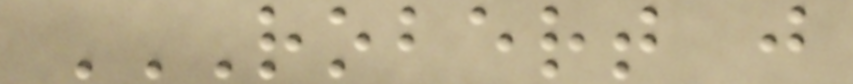ROBERT J
